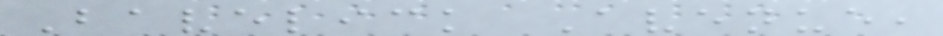Bavelick Avenue,
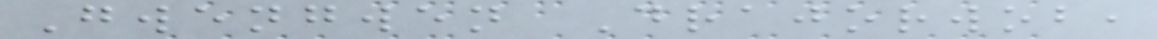Gwengwen Drajorwob,
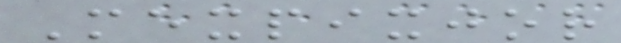Mexpixjor
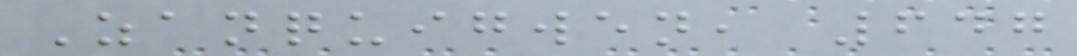Zanquigwen, 647
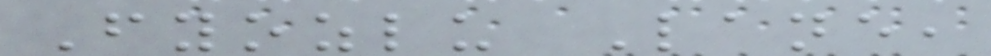Fyozlu Lane,
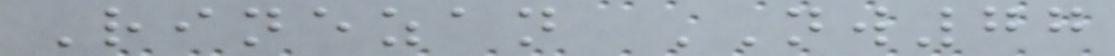Rinezan NW77
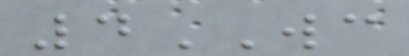4WC
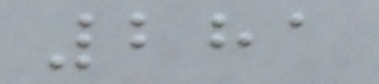281
